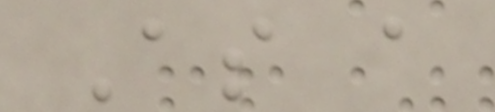As a
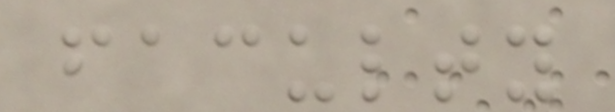faculty
